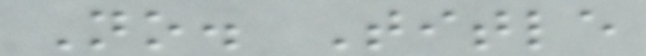No. Title
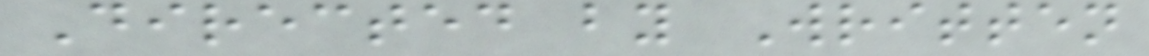Directed by Written
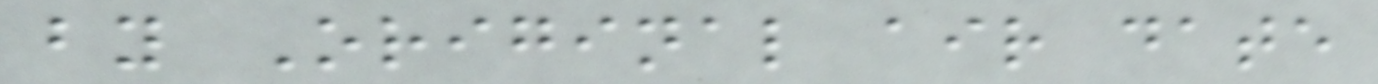by Original air date
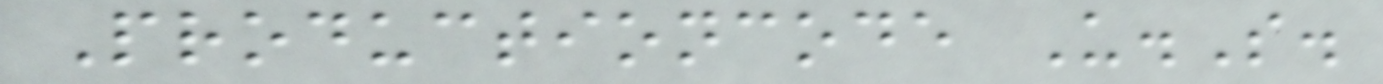Productioncode U.S.
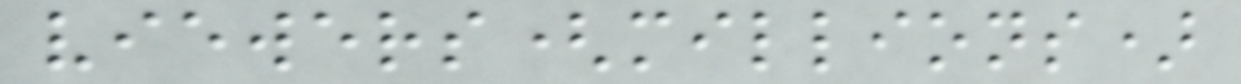viewers(millions)
